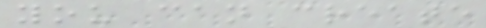you can create
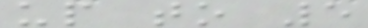up to 5
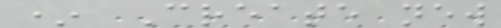* Create new
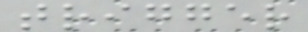trigger
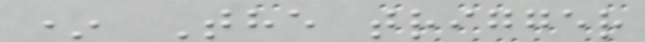* The trigger
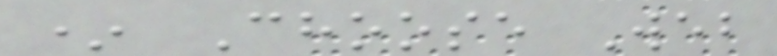* Choose Web
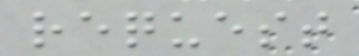request
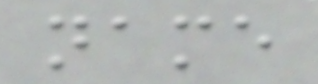name
